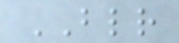BLR
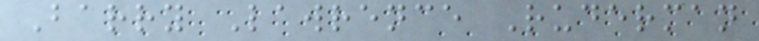Barry Lawrence Ruderman
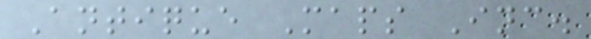Antique Maps Inc.
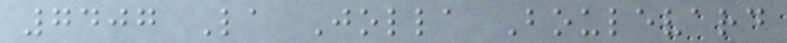7407 La Jolla Boulevard
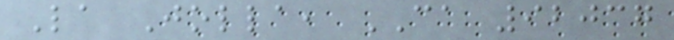La Jolla, CA 92037
